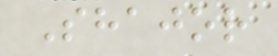Shajor
